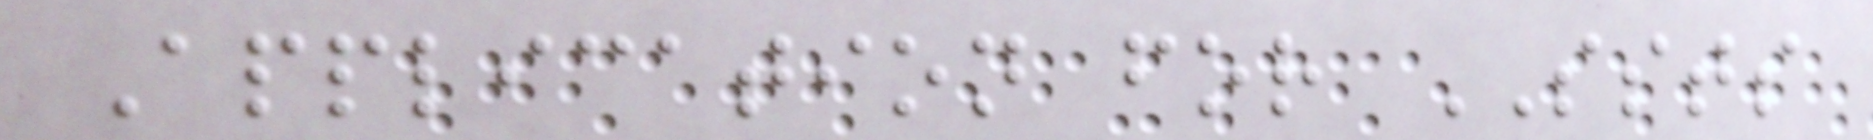Application for SSTS
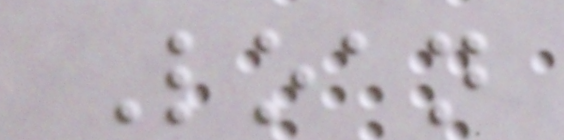Loan
